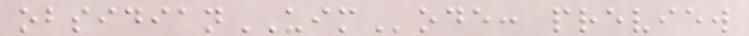obsidianUIMode: preview
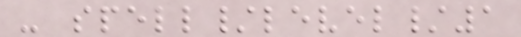- spell/level/1
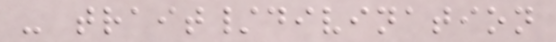- trait/divination
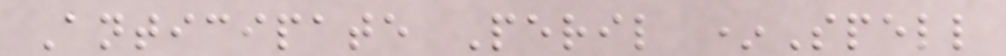Anticipate Peril *Spell
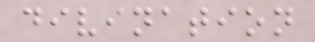divination
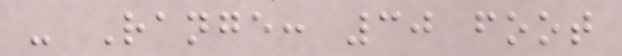- Range: 30 foot
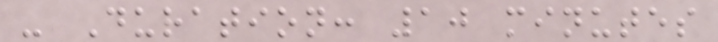- Duration: 10 minutes
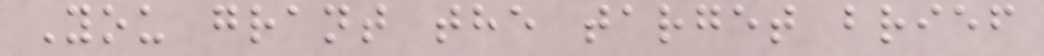You grant the target brief
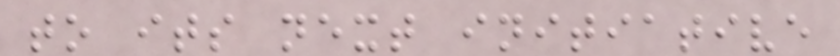to its next initiative
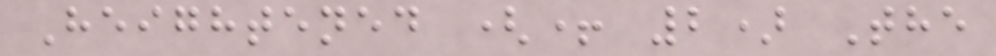Heightened (+ 2) The
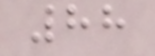88
